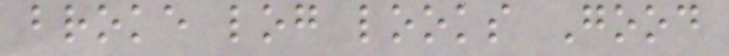broke log looks Good
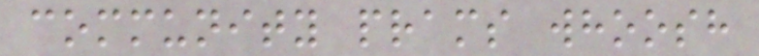community prams whoosh
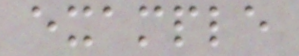example
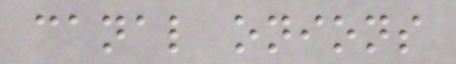canal onions
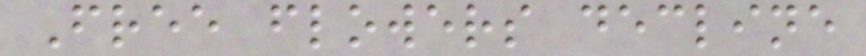Free flowers decline
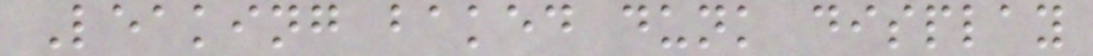Leaking baked dunk display
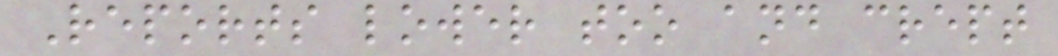Reports lower too and crept
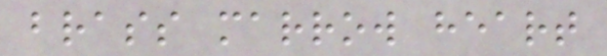brass marrow heart
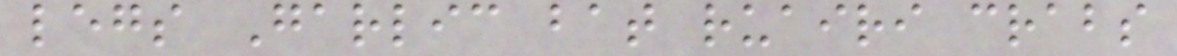legs Garlic bat ruairi crabs
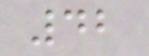42
